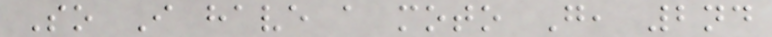So I have a moto G, 2nd
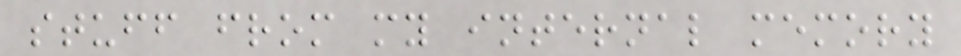stuff from my internal memory
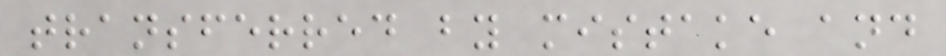transferred by mistake and
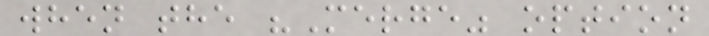when the "Merge" option
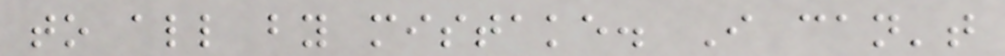to all by mistake. I can't
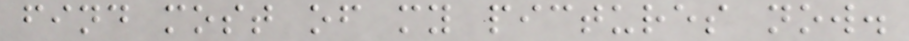find most of my pictures now.
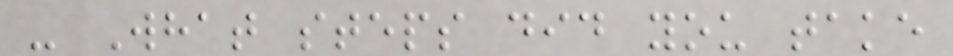- What steps did you take
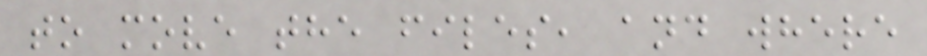to move the files, and where
